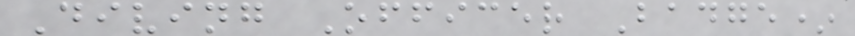Diving Officer Badge*
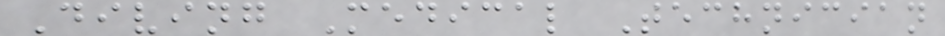Diving Medical Technician
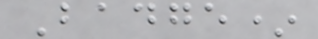Badge*
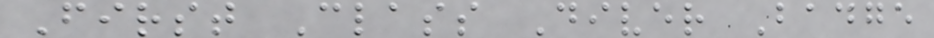First Class Diver Badge
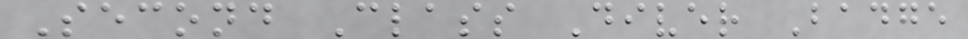Second Class Diver Badge
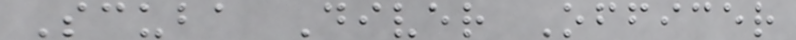Scuba Diver Officer
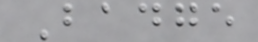Badge
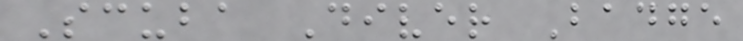Scuba Diver Badge
